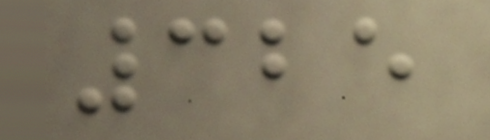325
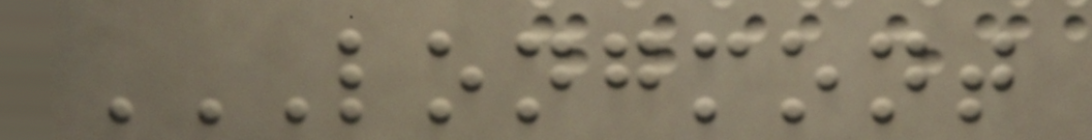LONGMONT
